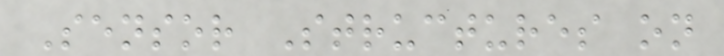Sensor Structures on
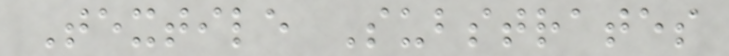Textile Substrates
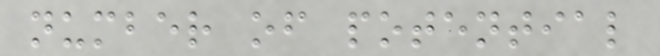number of potential
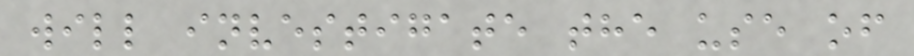will investigate the use of
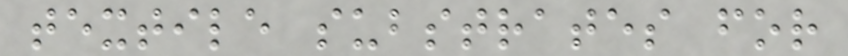textile substrates for
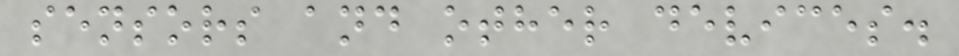sensors and other devices.
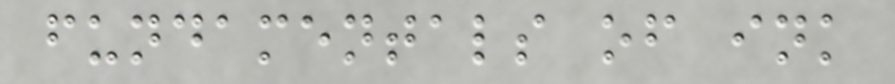fundamentals of ink
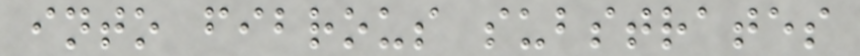into fibrous substrates
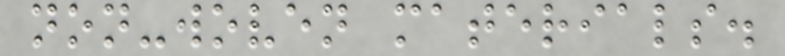non-woven materials.
